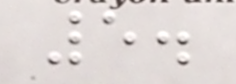5.
